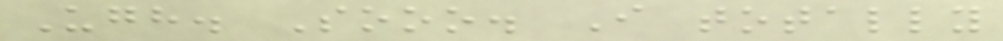Ugh. Sooo. I totally
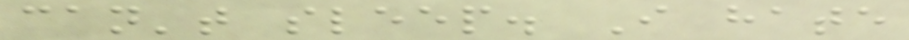can't sleep. I hate
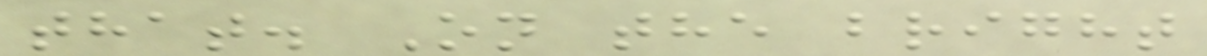that. On the bright
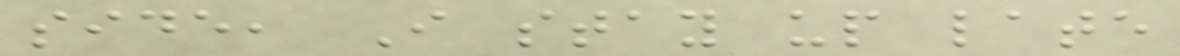side, I stay up late
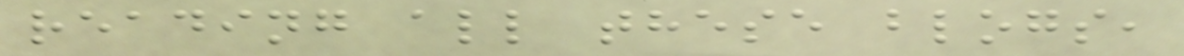reading all these blogs,
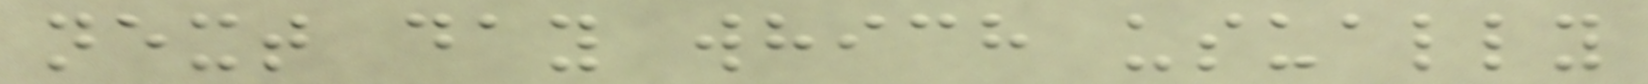next day which usually
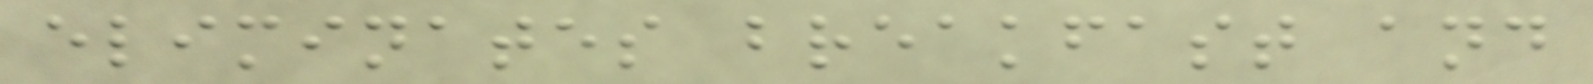eliminates breakfast and
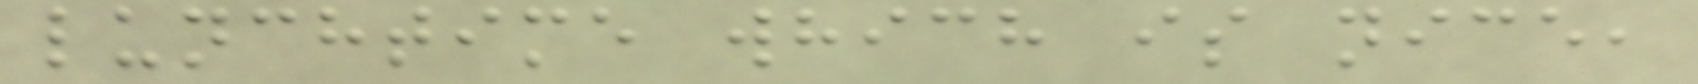lunchtime which is nice,
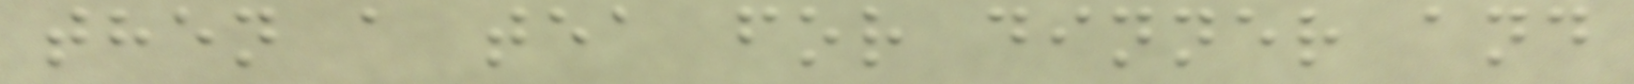then a tea for dinner and
